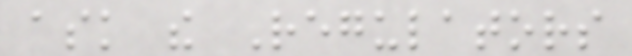ask the Regulators
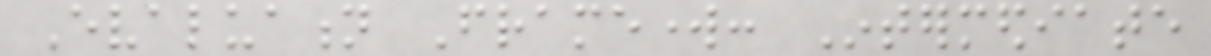Evaluation Framework: Intermediate
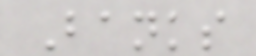Banks
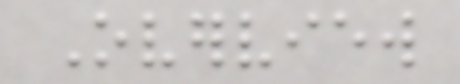Overview
